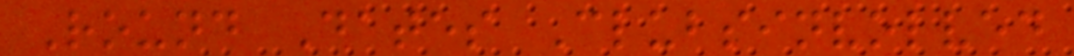Round Dates Clubsinvolved
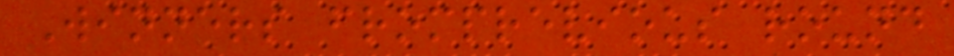Winners fromprevious round
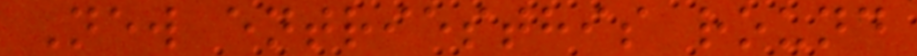New entriesthis round
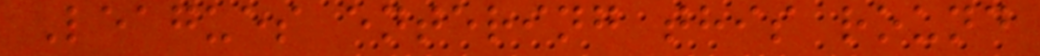Leagues entering this round
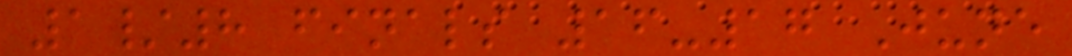1/8 finals 16-17 June
